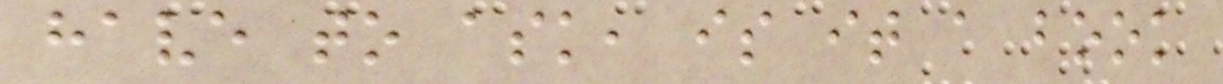have to ask, is it a book
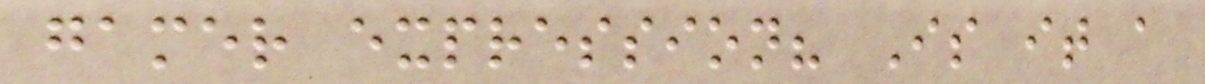gamer expression? Is it a
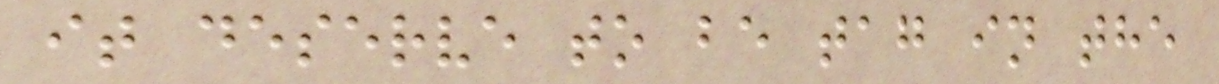it deserve to be tag in the
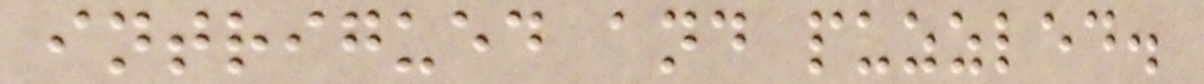intrigued and puzzled.
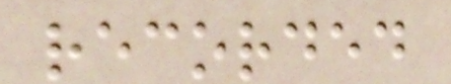recorded
